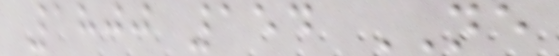1800 154 NE
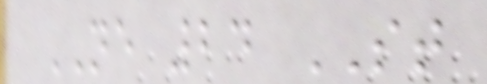NE 24 ST
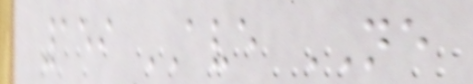159 AVE NE
